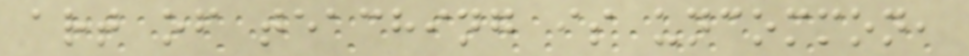art of teaching is uncommon,
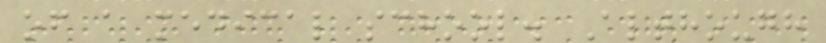of a medical school. Although
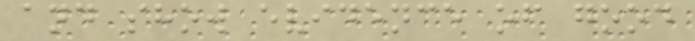and show evidence of good
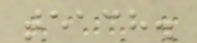teach.
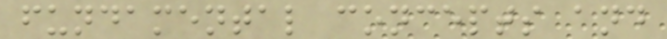fundamental concepts and
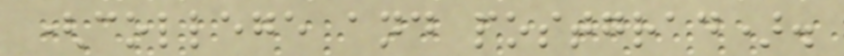(college and postgrad).
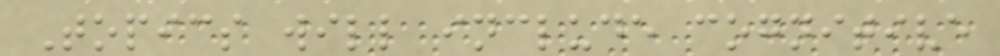Topics will include cognitive
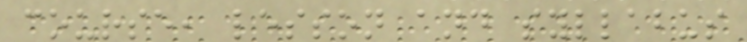course, lesson and syllabus
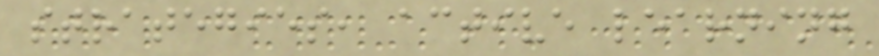strategies, active learning
